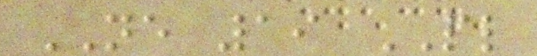NE 19 PL
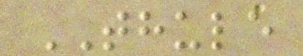THULE
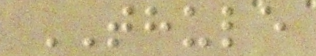THULE
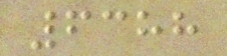6388
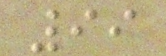99
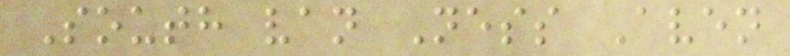South van Ness Aven
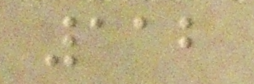112
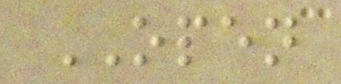OPEN
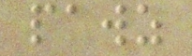pawz
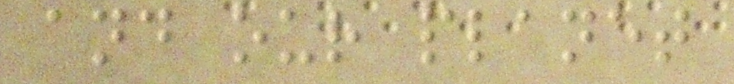and our planet
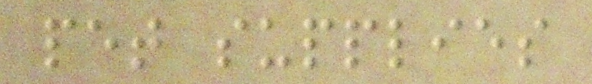pet supplies
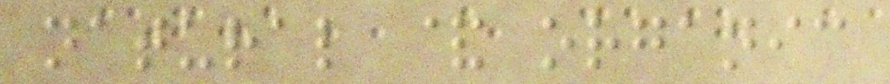natural & organic
